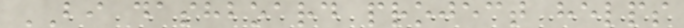BI dashboard project helps
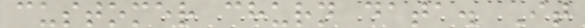customer churn data. It
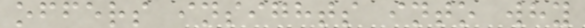offers insights into why
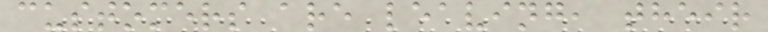customers are leaving, their
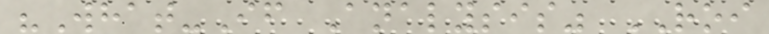"What-If Analysis" ROI
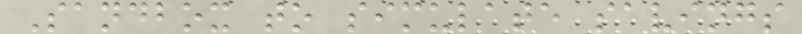Sandbox to simulate savings
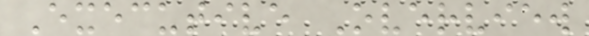Executive Overview
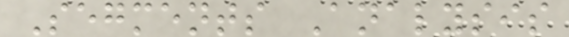Segments Analysis
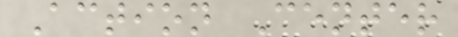Action Center
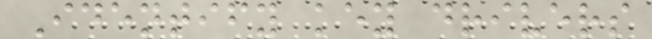Identify key drivers
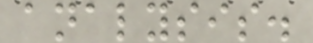analysis.
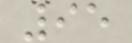95
